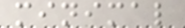minimal
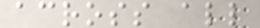across all
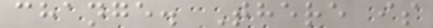change. There is
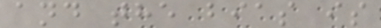and the bias is
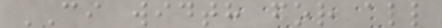CI width for all
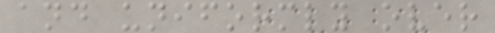and uniformly over
